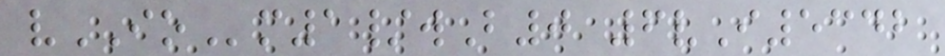vIOm1/wB0 6vI5342
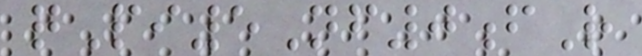qPi5Nf0fR
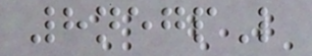8negpL
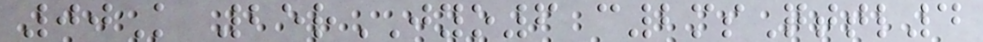00K 25rJYO6 c2msQttl4
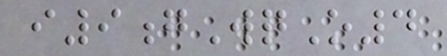i9gWqO4
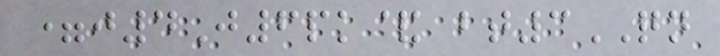=j4J6pk& bt3QN
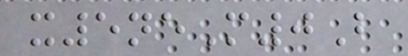x5neM0B
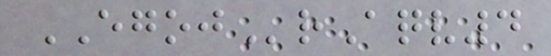EGOJrAqv4
